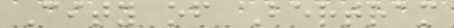City of Bertram
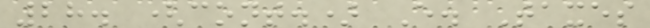28. (cont.) E. Taxes
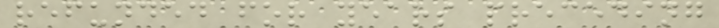refunded for years preceding
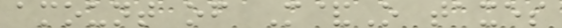amount of M&O taxes
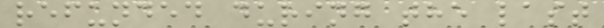refunded during the last
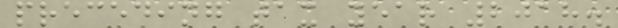preceding tax year 2018.
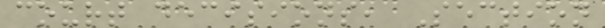court decisions, Section
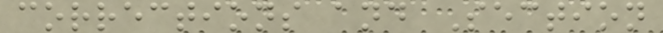corrections and Section
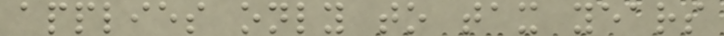applies only to tax years
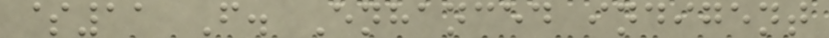$11 F. Enhanced indigent
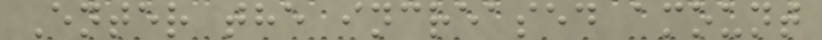Enter the increased amount
